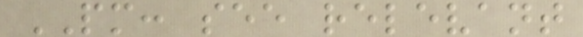PM: see relevant
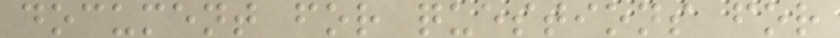document for questions for
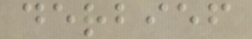derbief
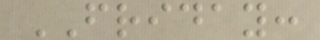FRIDAY:
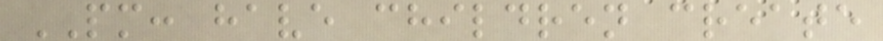PM: have children create
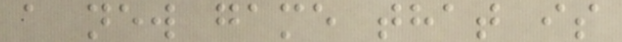a new game that is
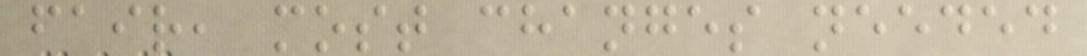fair, most changes needed
